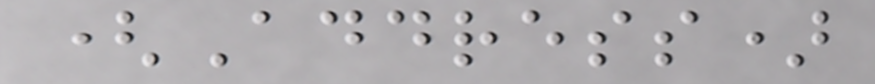(Address)
